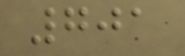701
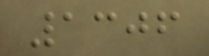1306
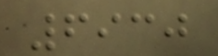6930
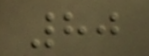80
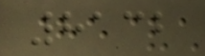8132
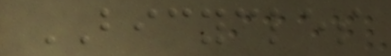BICYCLES
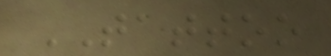TATTOO
